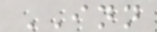INN
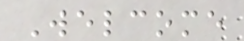Welcome
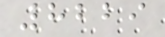8229
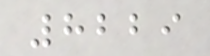8229
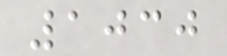1030
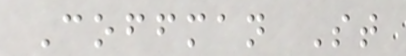Coffman St
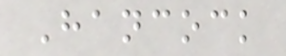Hancock
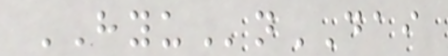HYUnDAI
